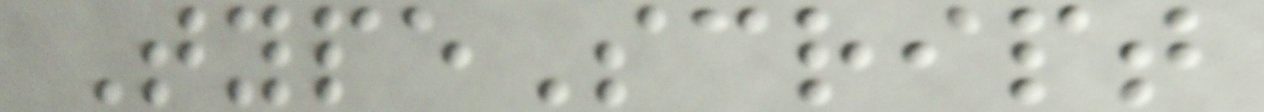TypeScript
